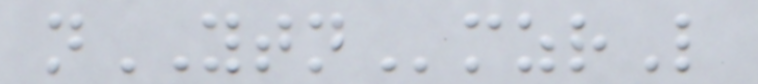nYTNmzrL
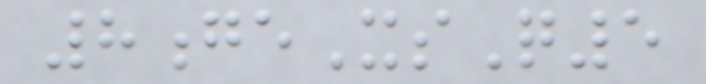8geXsQ5
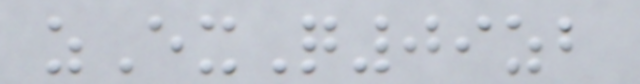zExQ09zb
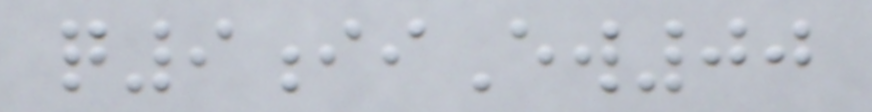q9iiEw00
